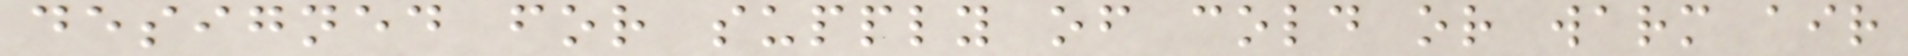designed for supply of cold or warm air
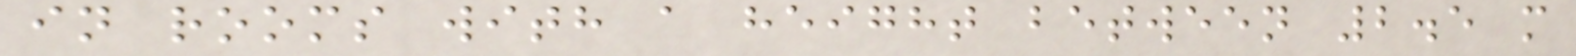in rooms with a height between 2.5 m
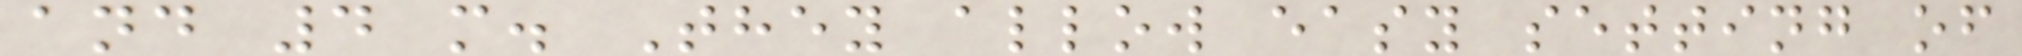and 4 m. They allow easy setting of
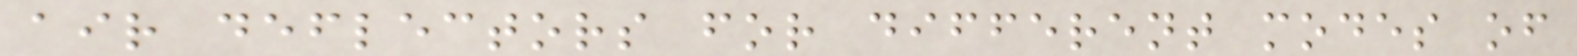air deflectors for different modes of
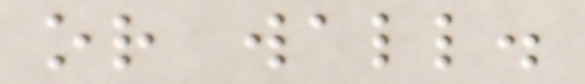or wall.
